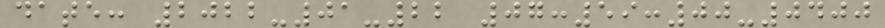date: 2022-01-22 07:59:00-0400
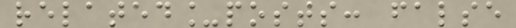related_posts: false
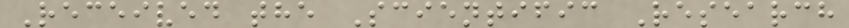Received the Scientific Research
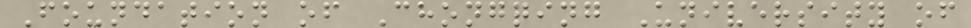Foundation of Chongqing University of
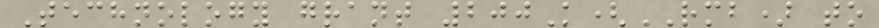Technology grant 200K(RMB) to
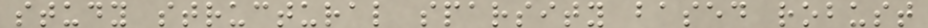study structural sparsity based robust
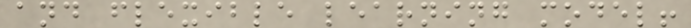and flexible learning model!
